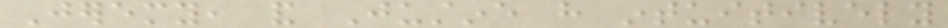Jeremy, and Justine have intuitively
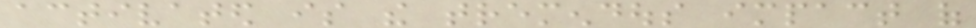activated is the tremendous impact of
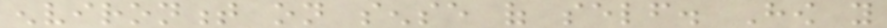environment on sense of self. How you
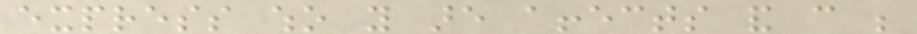express who you are affects and can be
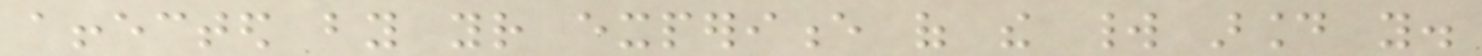affected by your experience of the world around you.
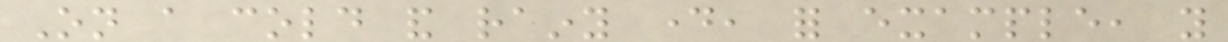On a cold and rainy day, for example, you
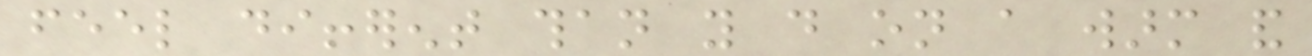feel different than you do on a warm and
